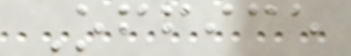Office
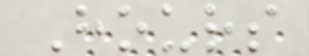Hours
